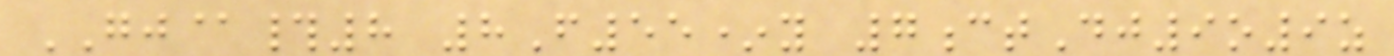GJ@#8 8F55*y 7ctDj9o9z
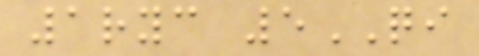1ryc 5QI
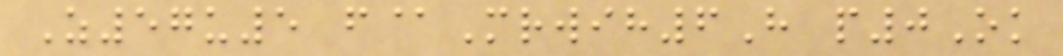Z57u5 f@Mrwih6H p0Ok
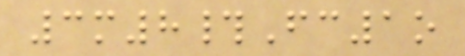3m8#Fc1o
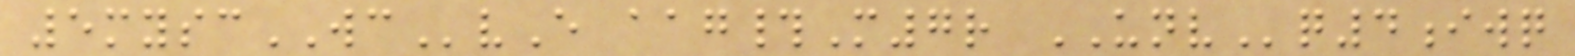5myscWCvE aag#M7r UNVq4iwq
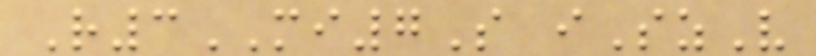R3MI7S iSzV
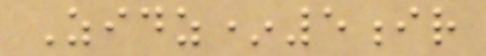Zidz*5ir
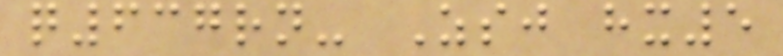q637rn- Zsj hx5
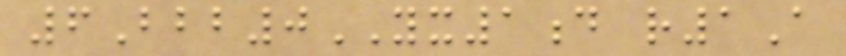6Bbb0YX1d r1A
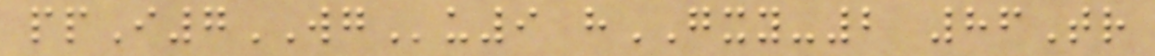ppI7WGu9 hGXY-2 86Tr
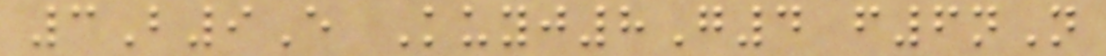3B9E Kuyj8G4 f6nN
